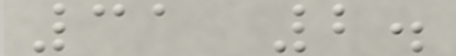31 2.
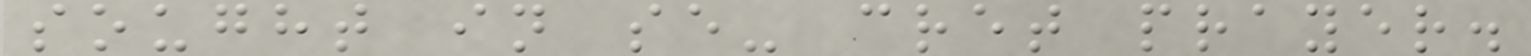sought in se- cret prayer.
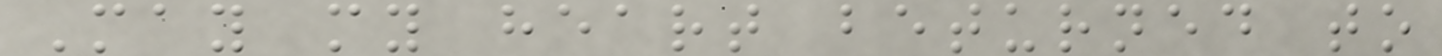May my heart beturned to
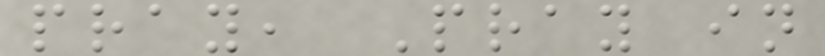pray, Pray in
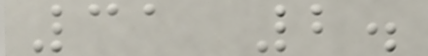31 2.
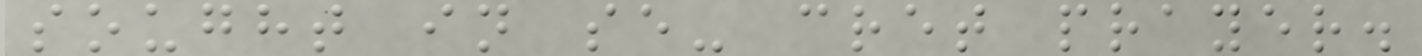sought in se- cret prayer.
